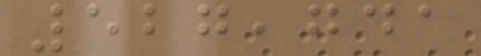527,741
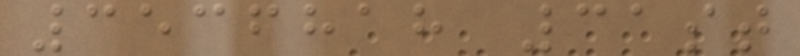3536818 31st
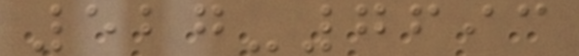527-7693
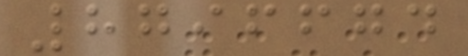8796674
